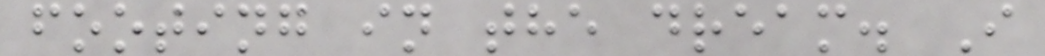footing in the dream. I
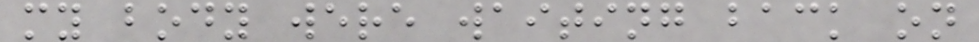my body were waiting back on
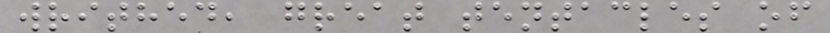writhed, great tentacles of
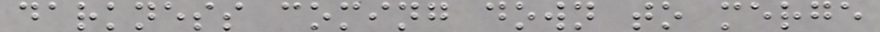darkness coming down to merge
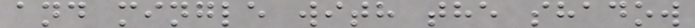and mingle with the shadow
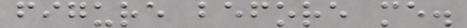figure before me.
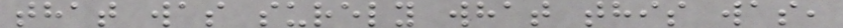that was surely what this was,
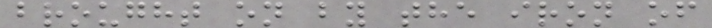brought on by the iron of
